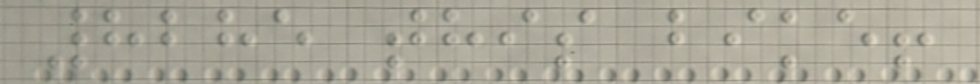8285 this bike!
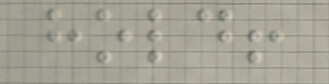hold!
